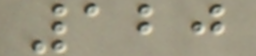120
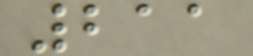211
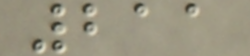211
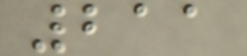211
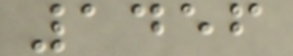1456
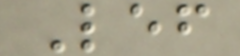Lef
